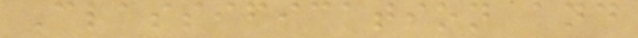Classification and
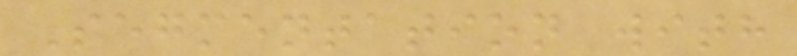Segmentation with
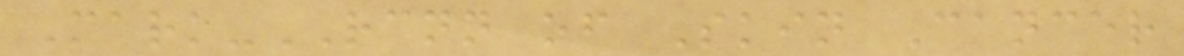Mark-RCNN of Skin Cancer
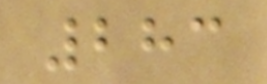283
